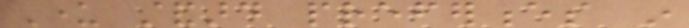Under standard preferences in
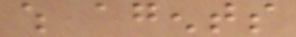which agents
